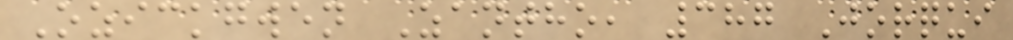Ozickgwen Zantho, 387 Jorqui
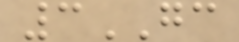3GC
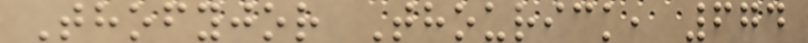Thofyjor Thourick, 674
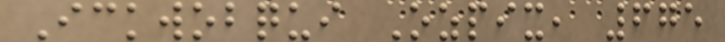Ickwobqui Ozpix, 675
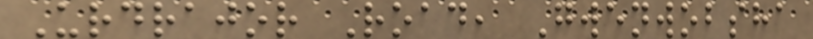Urdrajor Road, Gwenwobsha
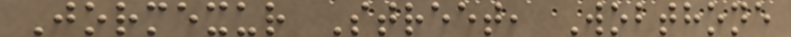Jormexur Street, Wobthone
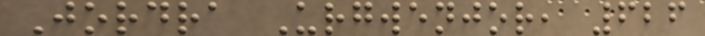Jordra Urgwenjor, 626
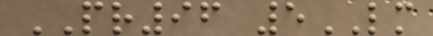PR96 5LM
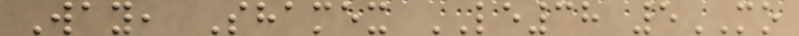Way, Shamex LE38 5MO
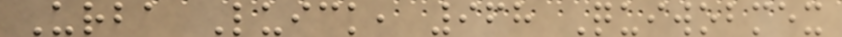Urba Luick, 968 Quiwobmex
